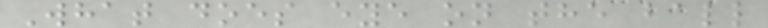What does eye on the ball
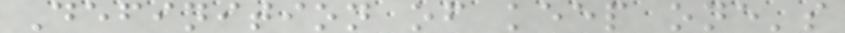Definition of keep one's
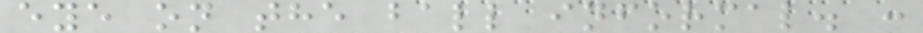eye on the ball informal. :
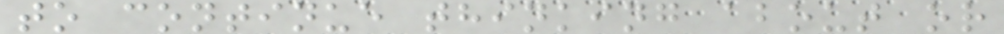to continue thinking about or
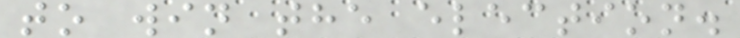to win the election.
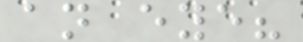an eye?
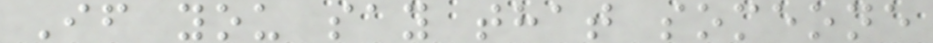If you say that someone
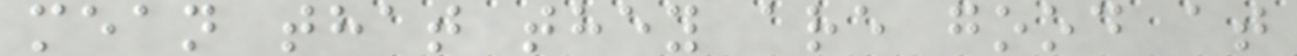mean that they are good at
